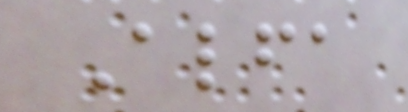Alfa
